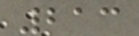213
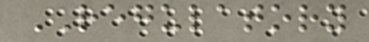REGULATORY
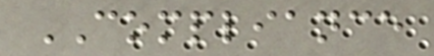COMPLIANCE
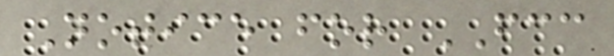Notice for FCC
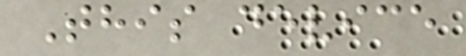This device
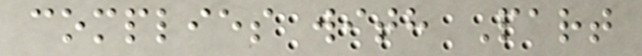complies with Part
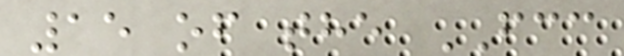15 of the FCC
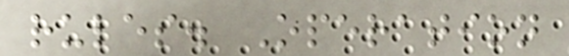rules. Operation
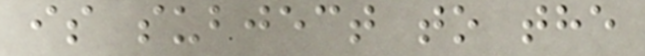is subject to the
